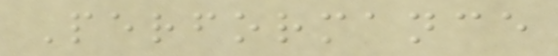Performance
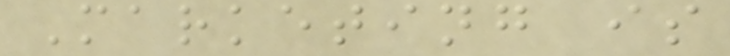Marketing is
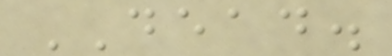DEAD.
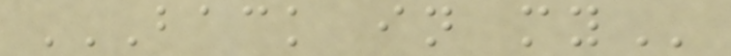BACK IN MY
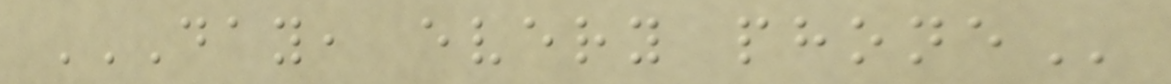DAY, EVERY PHONE
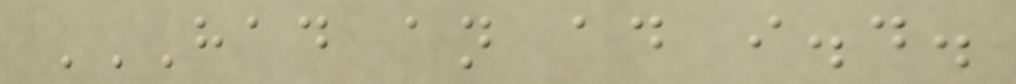HAD AN AD I.D.
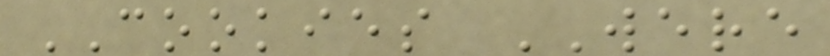COOKIES WERE
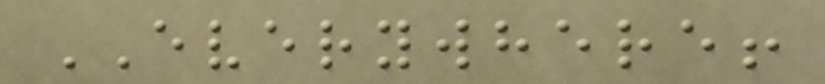EVERYWHERE!
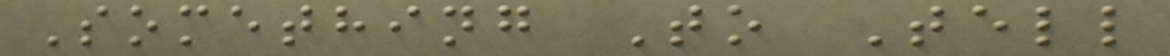Something To Tell
